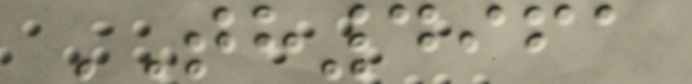TH4961
